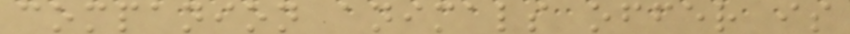companion animals offer is
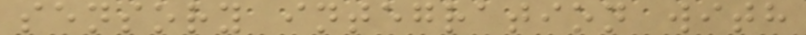sensory integration with
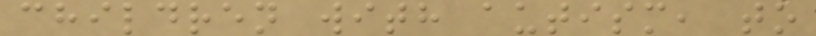children with autism, to
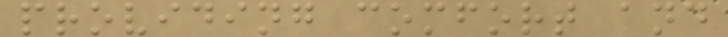providing comfort and
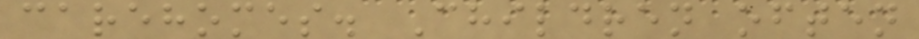carehomes. Children often
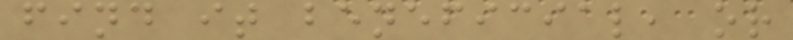find it beneficial, or
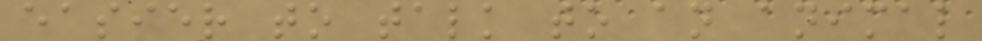easier to talk to an animal
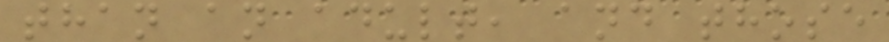than an adult, and those
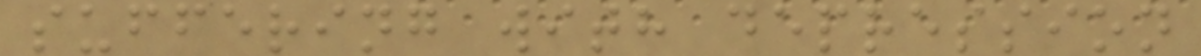suffering with depression
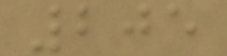205
